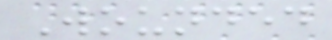Wounded
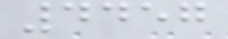4457
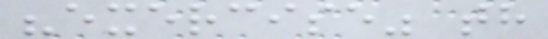"exercise" th
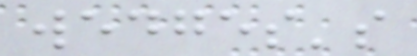wedges's
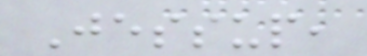Jessup,
